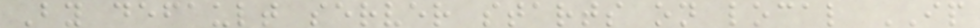By default server starts on local IP
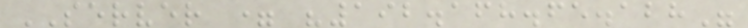SERVER = "192.168.65.128"
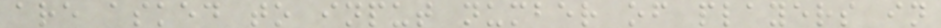are asked to input number of players in
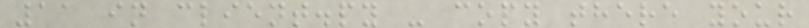11 in client.py - copy there your
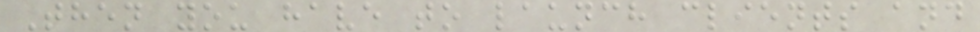Then you have to launch clients and
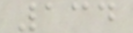134
